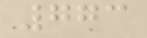773
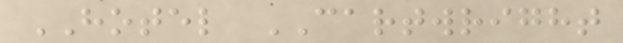HOTEL CARTWRIGHT
